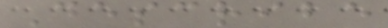Describe
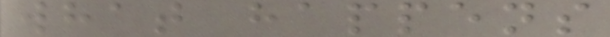what happens
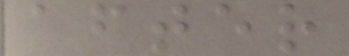after
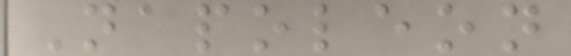Napoleon
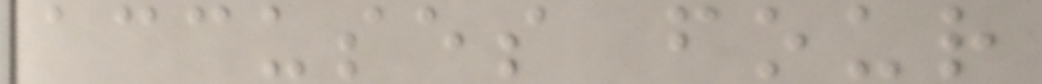accuses four
